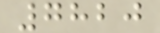7820
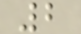2
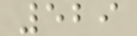529
